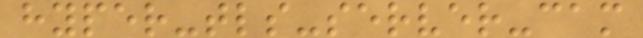hyper-tls-server-cam
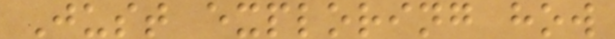Just exploring how
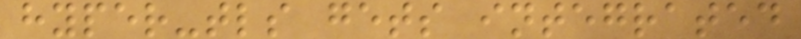hyper-tls gets integrated
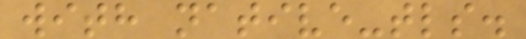with native-tls.
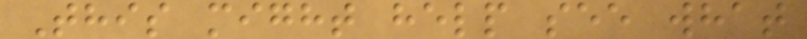This might help see what
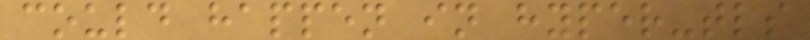could happen in hyper-tls
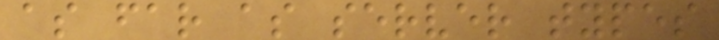as far as server types
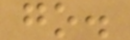go.
